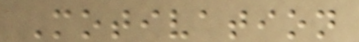Motivation
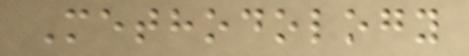Methodology
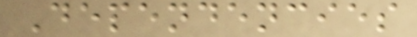Dependencies
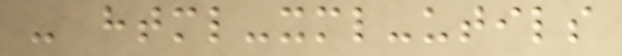- html-xml-utils
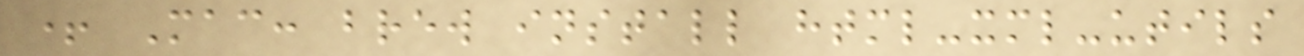+ Mac: brew install html-xml-utils
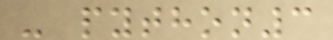- python3
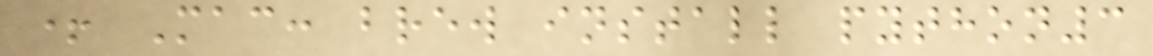+ Mac: brew install python3
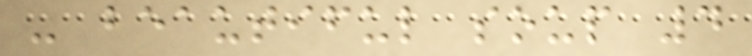- beautiful soup 4
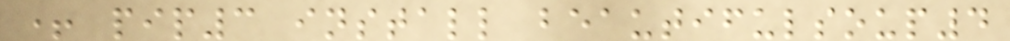+ pip3 install beautifulsoup4
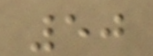50
